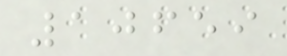10659
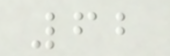62
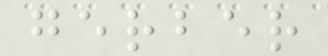gerber
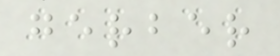gerber
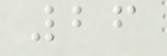26
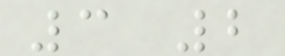3 2
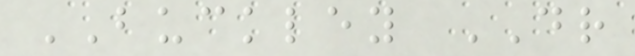BUCKLEY DR
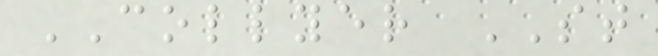COLLYER ST
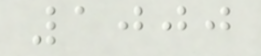1000
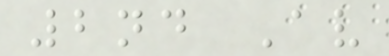2nd Av
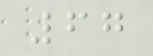67
